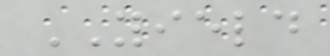YIELD
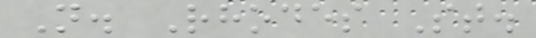N. Rhodes St.
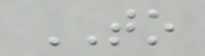TO
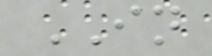IN
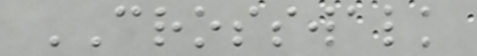CROSSWALK
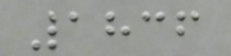1836
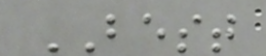BEST
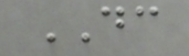DC
